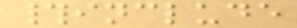#include
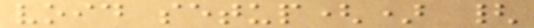void setup() {
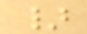}
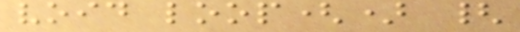void loop() {
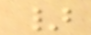}
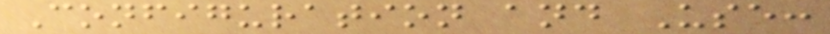Configuration and Use:
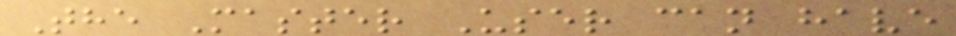The Master User can have
